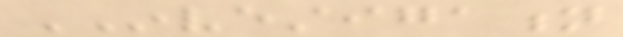INVESTIGATION
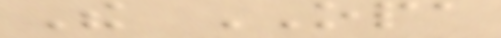The OPA
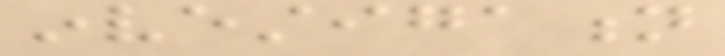investigation
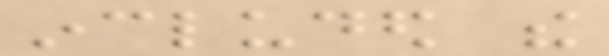included the
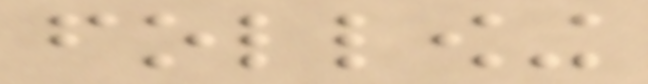following
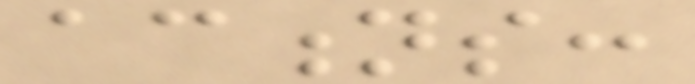actions:
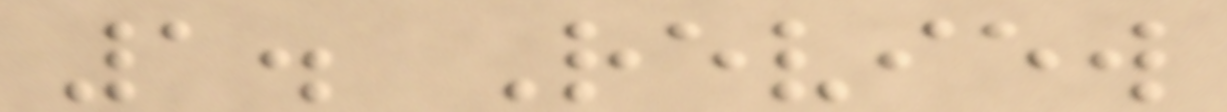1. Review
